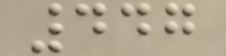447
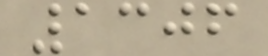1306
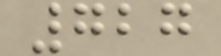727
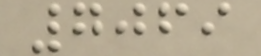7069
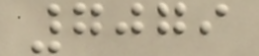7079
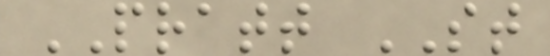PRATT ST
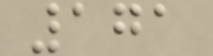171
